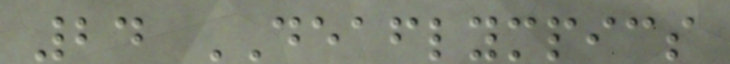24 DEAFLYMPICS
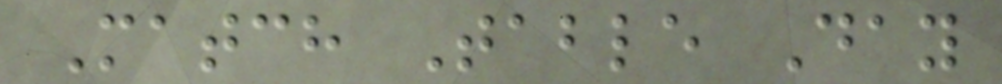Match Table Day
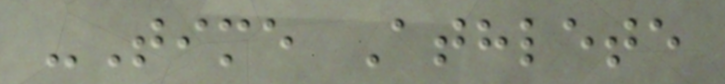-Time Athlete
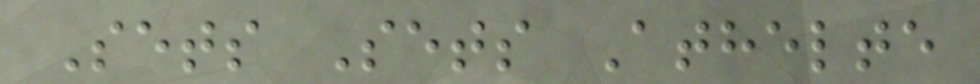Sets Sets Athelte
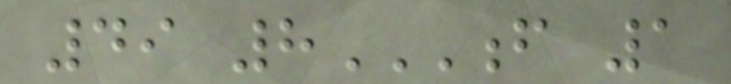49 8F 1
